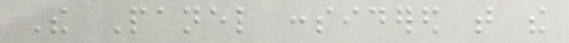The Panel considered that the
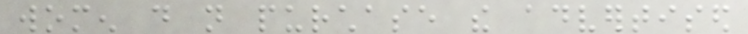women do not purchase the advertised
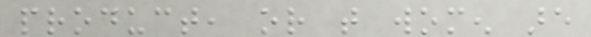product, or that women are
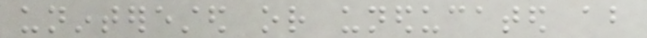uninterested or uneducated about
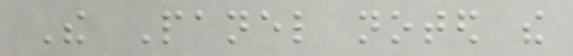The Panel noted the
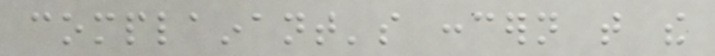complainant's concern that the
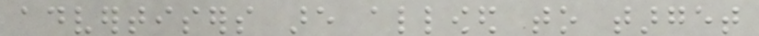advertisers are allowed to target
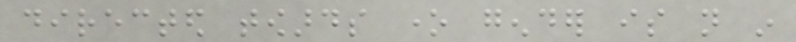directed towards one gender is not in
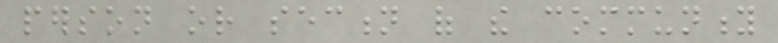person or section of the community
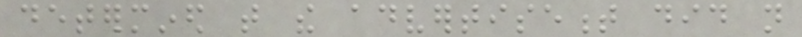determined that the advertisement did not
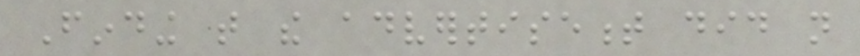Finding that the advertisement did not
